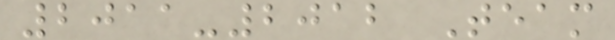2011-2012 Team
